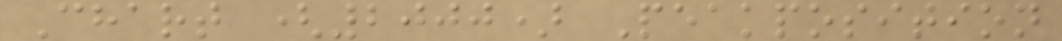Chart (2000) Peakposition
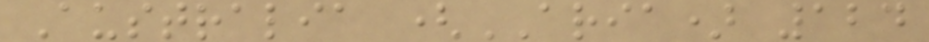Australia (ARIA) 124
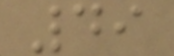49
